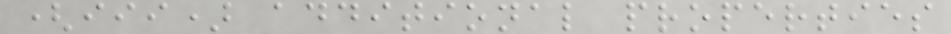(iii) additional properties
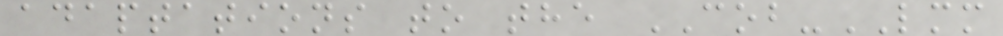adaptations to the COB-LMM
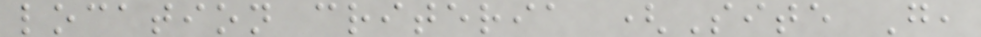location criteria (Site G,
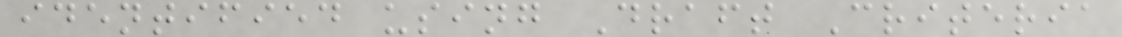identified using Draft Criteria
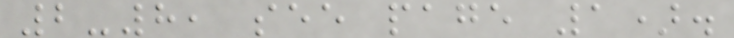2-8, see page 1).
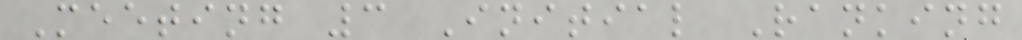Meeting 3 Initial Ranking
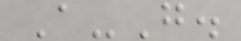A-G.
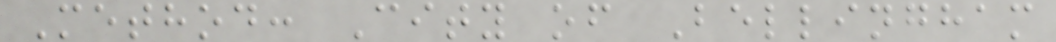Method: City of Bellingham
